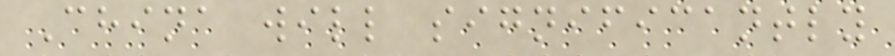China will significantly
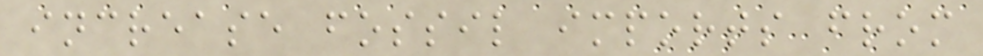increase fossil imports from
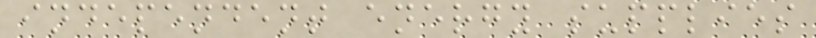independent energy supplies
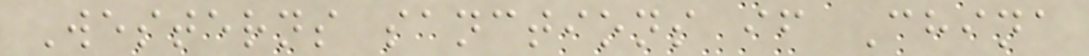Westerns sanctions if China
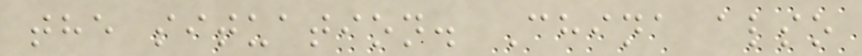the situation. China also
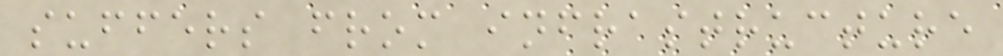suffers from infrastructure
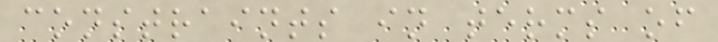constraints in terms of
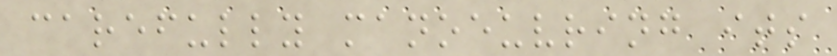carefully manoeuvring its
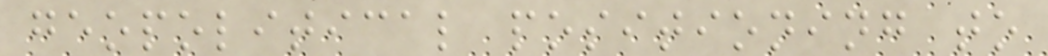geopolitical positioning to
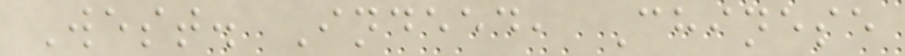West. Indeed, Chinese
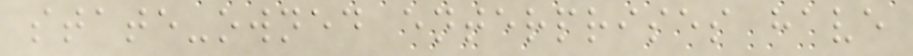state-owned enterprises have
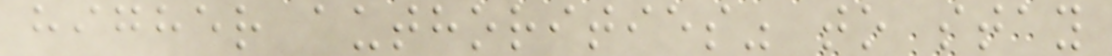higher authorities" to stay
